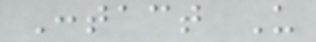Contact Us
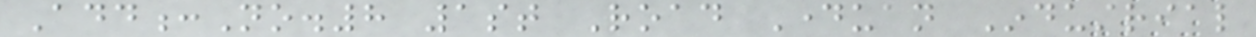Add:No.8 1st Road Dayuan Industrial
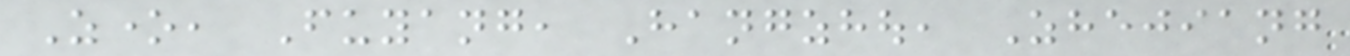Zone, Fuyang, Hangzhou, Zhejiang
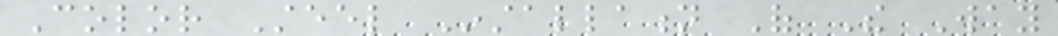Color Steel Installation Of The Way
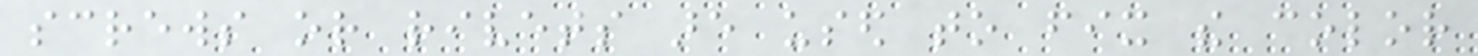screws or rivets are used to fix the color
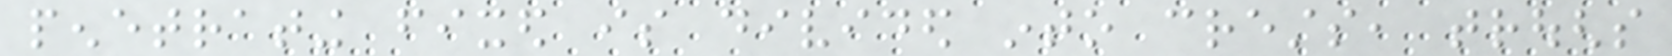penetrating fixed is divided into crests, troughs
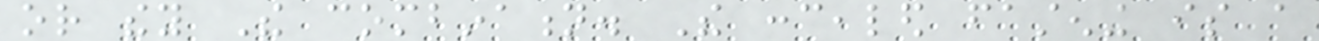or they The combination. The concealed fastening is a
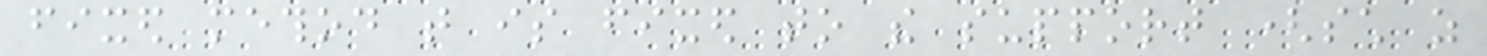fixed method that is fixed to the support (such as
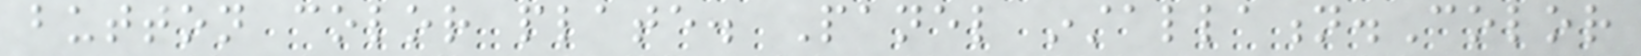button color plate. Panel installation.Color
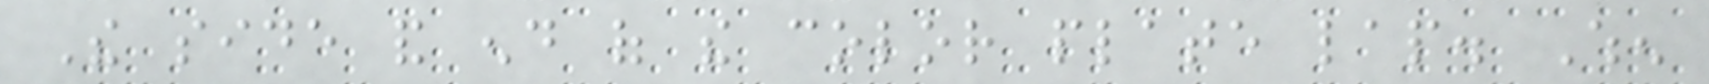The side and end of the color plate lap. When
